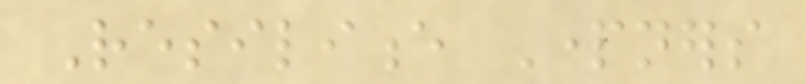Resilience Partners
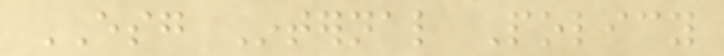ESG Internal Policy
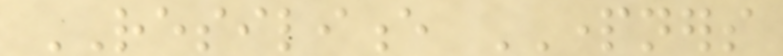RESILIENCE PARTNERS
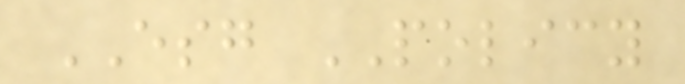ESG POLICY
